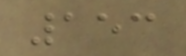153
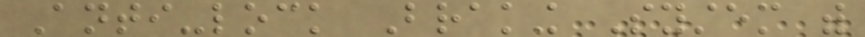Anti-lock Braking System with
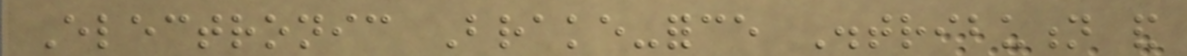Electronic Brake-force Distribution and
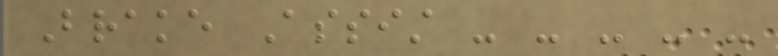Brake Assist - - - - -
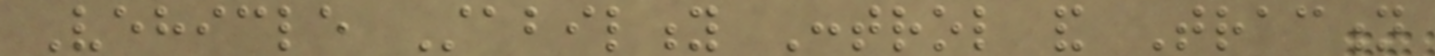Vehicle Stability Control and Traction
